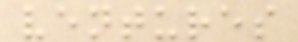ventures
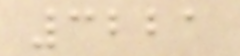3221
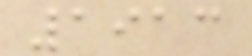1913
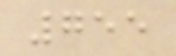755
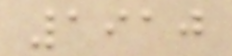1910
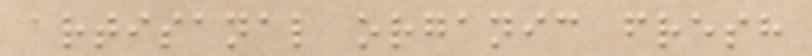artisanal organic fresh
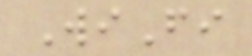WiFi
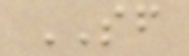SF
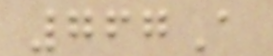767A
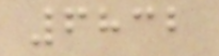6832
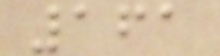161
